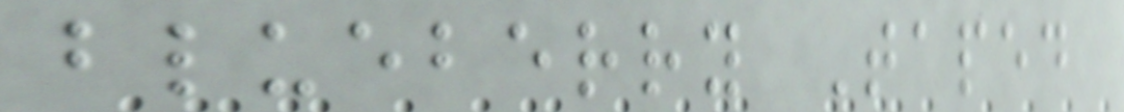blueberry Taped
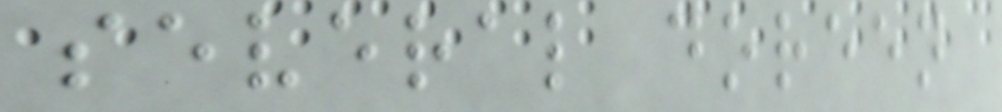several doreen
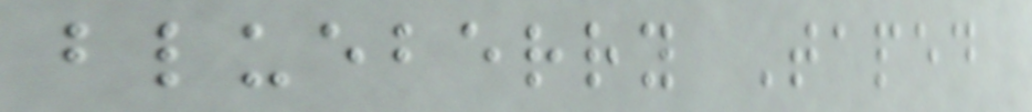blueberry Taped
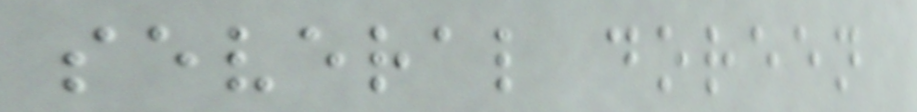several doreen
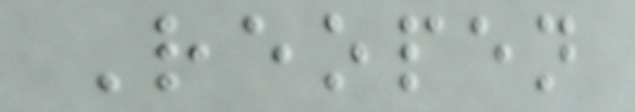Reopen
